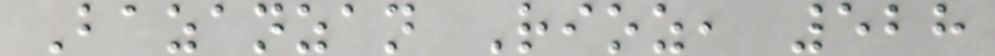Bazanzan Rioz, 528
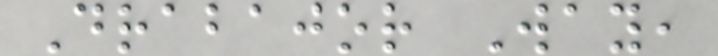Drabajor Way,
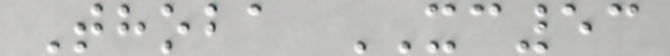Thoba XC53
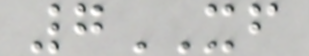7XF
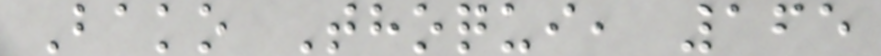Bako Thoqui, 165
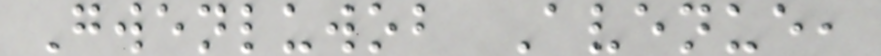Gwenluwob Avenue,
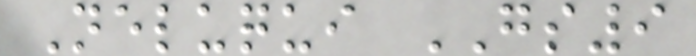Neluqui GS9
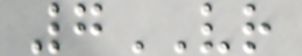7VR
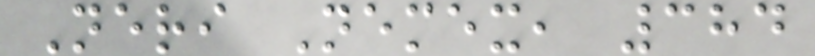Neri Nemex, 384
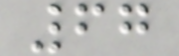67
